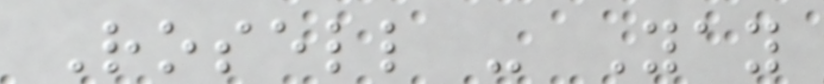Rosell - Yay
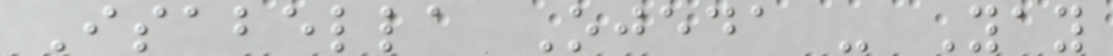Isabella Ojeda - Yay
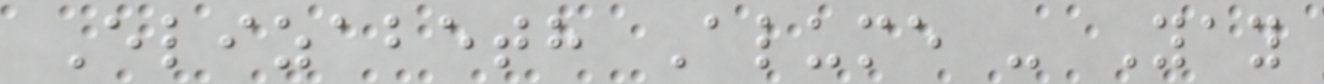Elizabeth Alume - Yay
